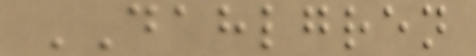DAHLGREN
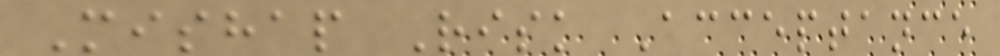Mishap Risk Acceptance
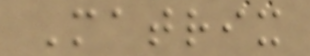Matrix
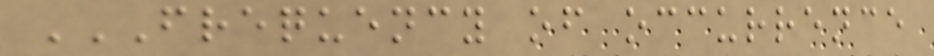FREQUENCY OF OCCURRENCE
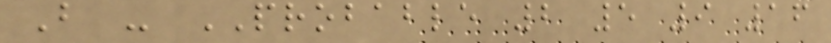B - PROBABLE 2 5 9 16
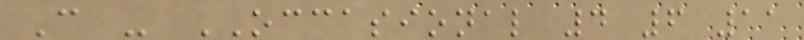C - OCCASIONAL 4 6 11
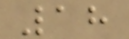18
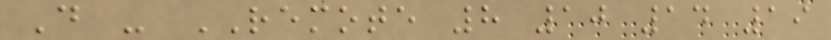D - REMOTE 8 10 14 19
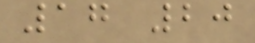17 20
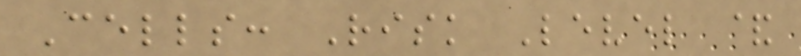Cells: Risk Level &
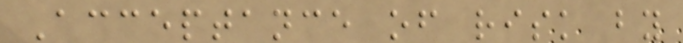Acceptance of risk by
